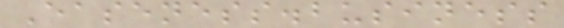Easeness.business
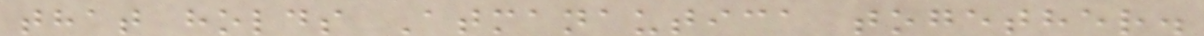that holds Atmanautica together.
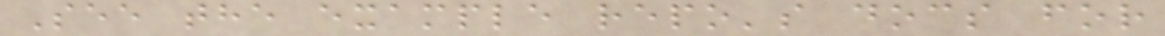See the example repo's docs for
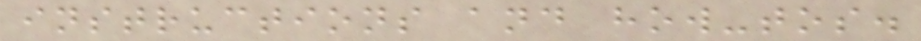instructions and how-tos.
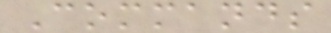Commands
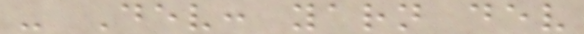- Dev: yarn dev
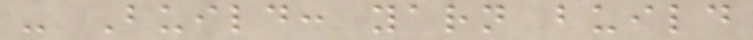- Build: yarn build
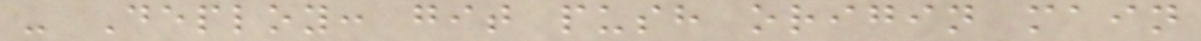- Deploy: git push origin main
